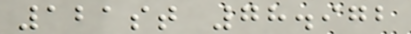121st 78.972
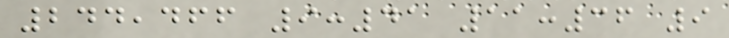244,466 9:41 11:36 9
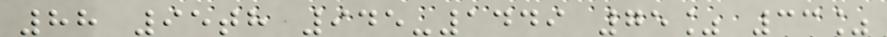88 95th 945-1449 75% 33%
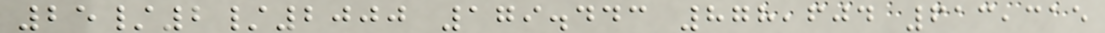25/2/2000 179.443 878,604 613,315
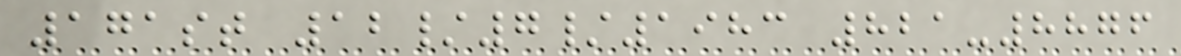171st 12/7/1983 821-8876
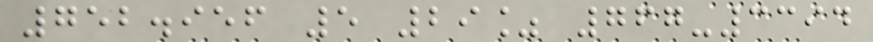752.956 5 29% 767-3394
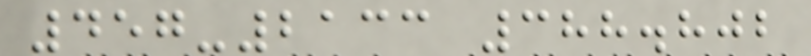457-2133 388.802
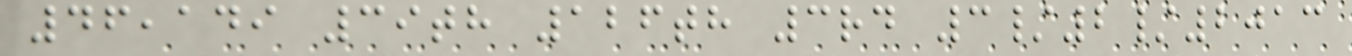46,149 39th 126th 3rd 3/2/2013
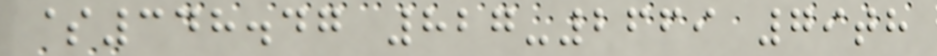$348.47 827-2669 79th
